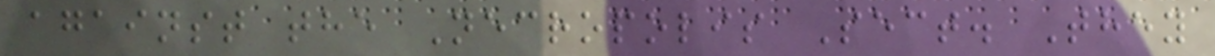against the Necropolis Sect. They
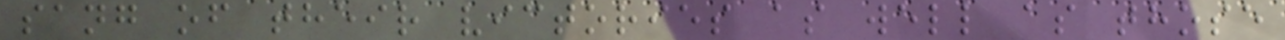sang of their victories as well as those
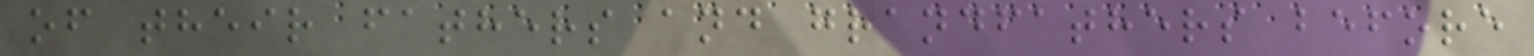of their fathers and grandfathers before
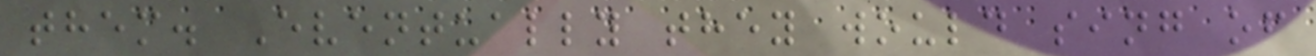them. Eventually they would sing of
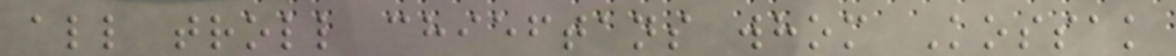all troll chieftans whom Kossak
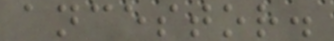ancestor.
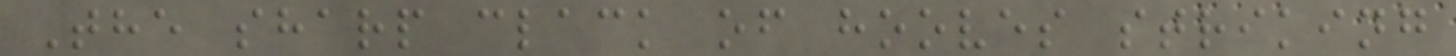The sharp clack of hooves striking
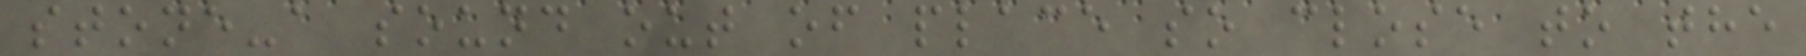stone-a sound out of place so close to the
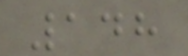148
